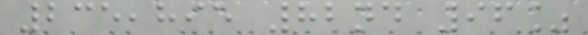235,895 82nd 96%
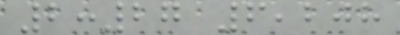2:27 6,208
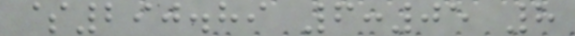$290.89 6:05 8
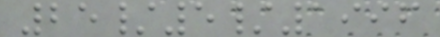25/5/1996
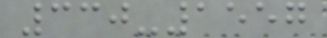330-1557
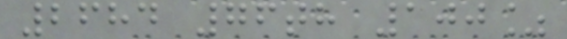2684 76th 100%
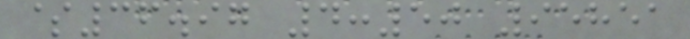$36.97 4:50 95851
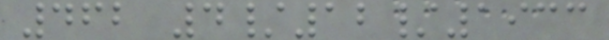462 4/12/1933
